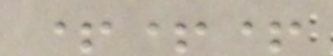+++
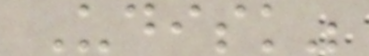Udisk"
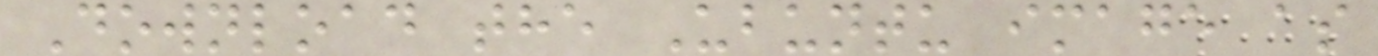Download the Ubuntu image as
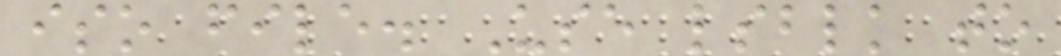iso file. Use lsblk to
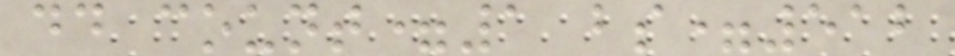dd count=1 bs=512
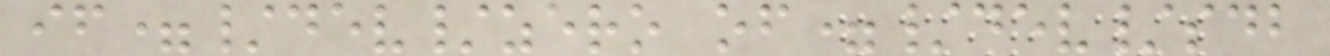if=/dev/zero of=/dev/sdb
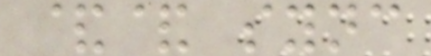&& sync
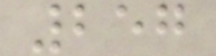257
